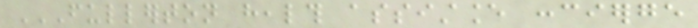FULLERTON HEALTH ASSISTANCE CONCIERGE
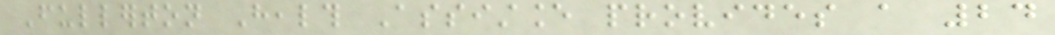Fullerton Health Assistance provides a 24
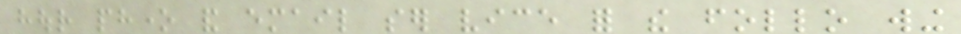hour phone and email ser vice for the follo wing
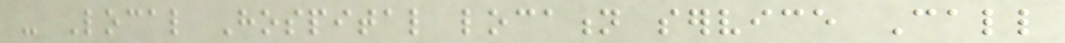- Local Hospital location service Call
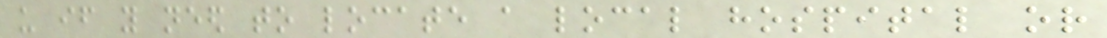us if you need to locate a local hospital or
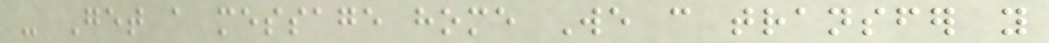- Get a message home We can transfer you
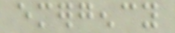emergency
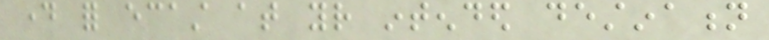day for ecast at your intended destination
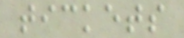tickets
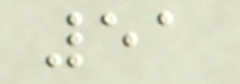51
